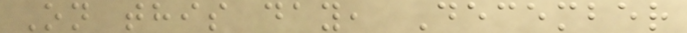On this day, December
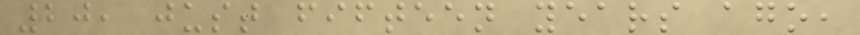20, just fifteen years ago,
